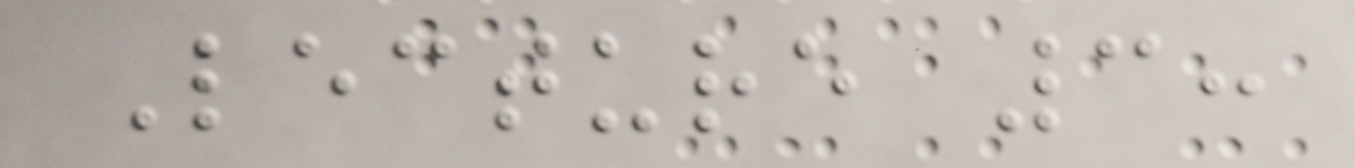Lecture 3:
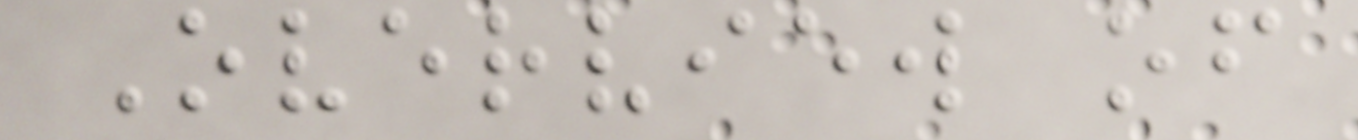Overview of
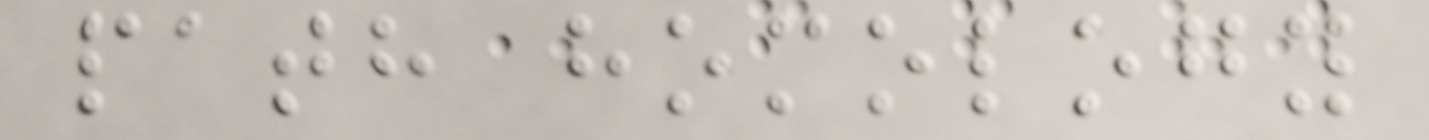path homology
